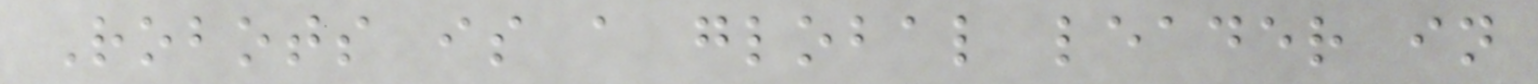Robots is a global leader in
